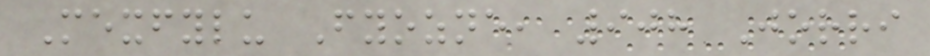Mexfylu Fyozne, 908 Jorri
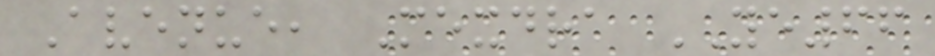Avenue, Mexdra YE66
